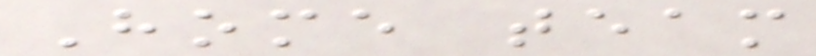Home team
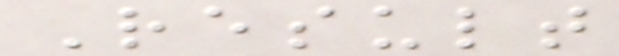Result
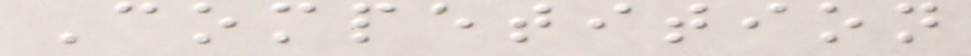Competition
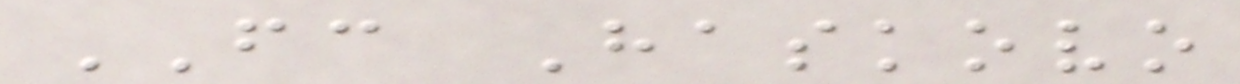FC Haskovo
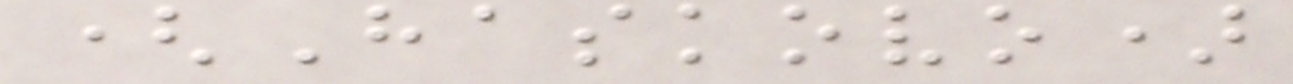(Haskovo)
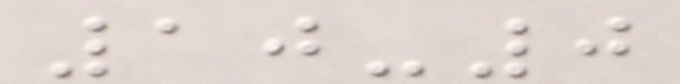10-0
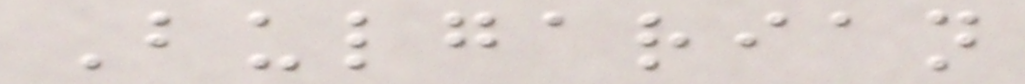Bulgarian
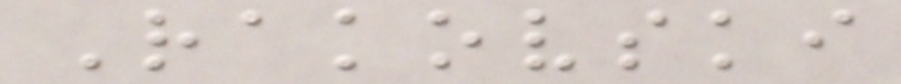Rakovski
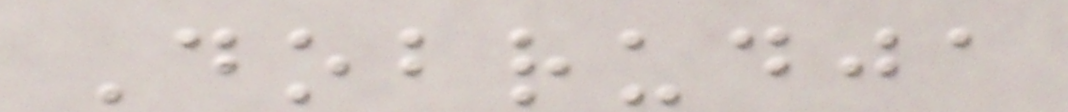Dobrudja
